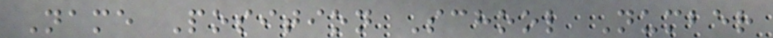Name Position School Number
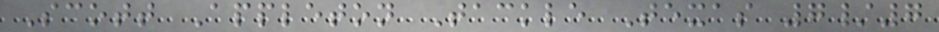Scott Appleton Tackle Texas 7/7
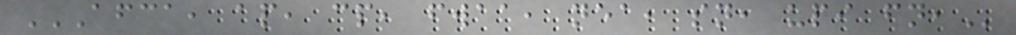AFCA, AP, CP, FWAA, NEA, SN, UPI FN,
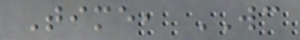Time, WC
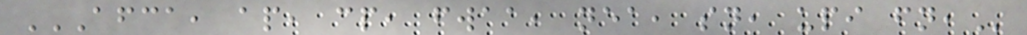AFCA, AP, CP, FWAA, NEA, SN, UPI FN,
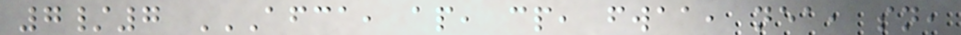7/7 AFCA, AP, CP, FWAA, NEA, SN,
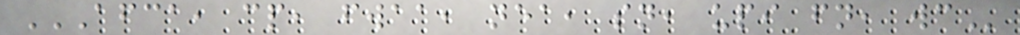AFCA, CP, FWAA, NEA, SN, UPI FN, WC
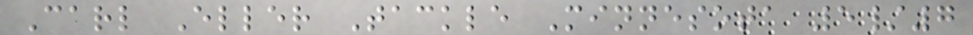Carl Eller Tackle Minnesota 5/7
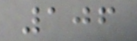106
